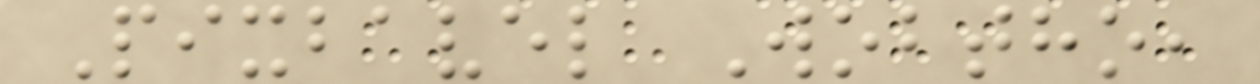Pixbavel Wobtho,
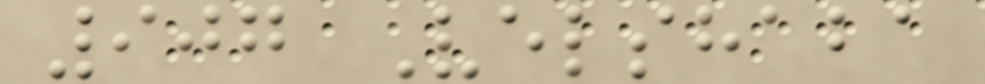907 Velshaba
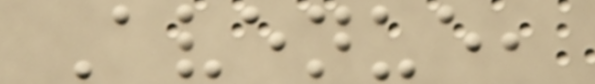Avenue,
